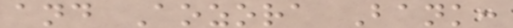and Aozora Bank:
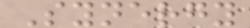Synergy
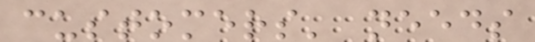customers' needs
